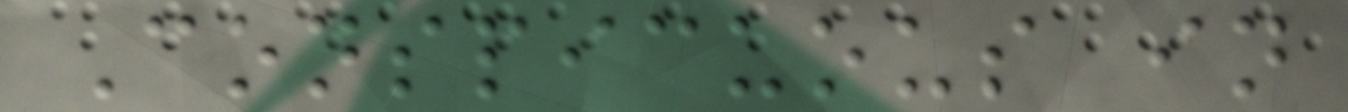Conspicuous in
